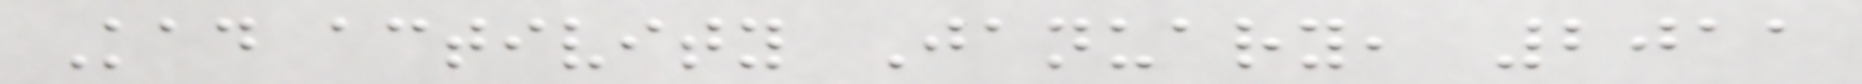Kad activity January, 2011
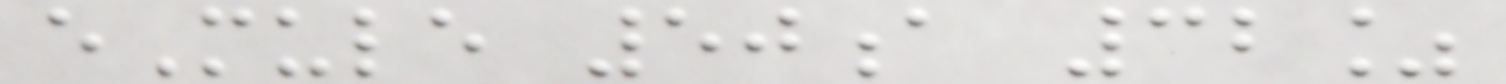eMule 50a 32%
